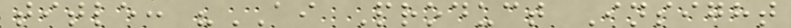title: "AI Product Insight
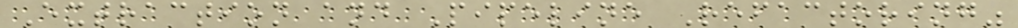Extraction and Pipeline Refactoring"
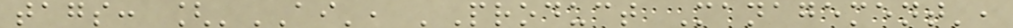tags: ['AI', 'Product Management',
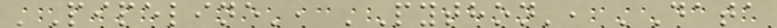'Pipeline', 'Python', 'Data
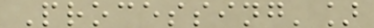Processing']
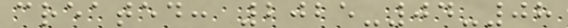created: 2025-04-08
